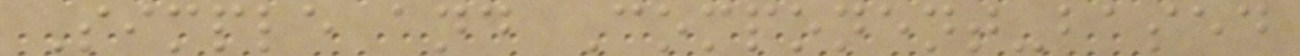Simple and Component-based
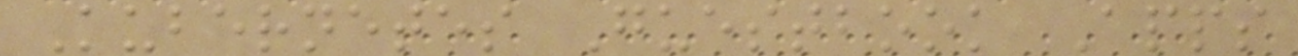Kubernetes Guestbook Apps
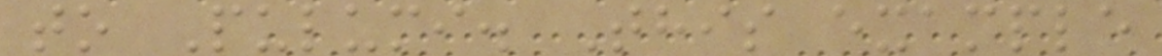to Pulumi. This example
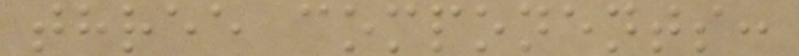three components:
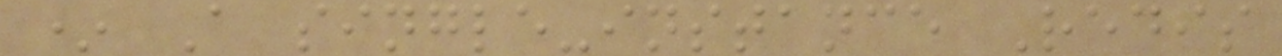* A single-instance Redis
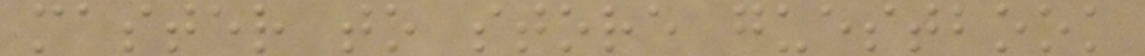master to store guestbook
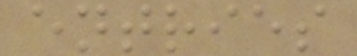entries
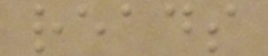reads
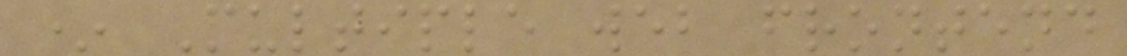* Multiple web frontend
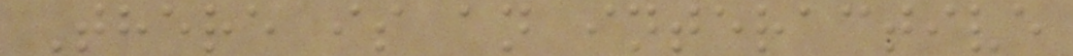There is an interactive
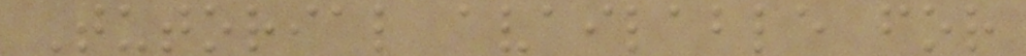Tutorial available for
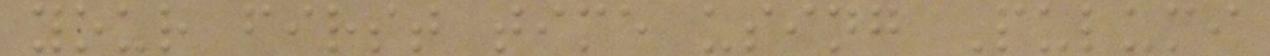your first time using Pulumi
